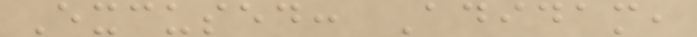Excused: Adidam,
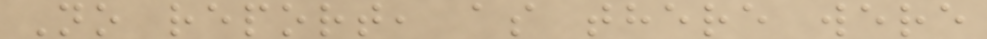No report, as there were
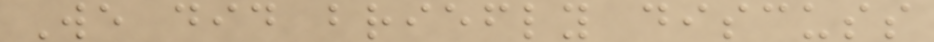We did briefly discuss
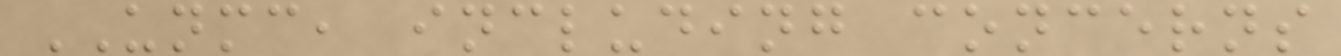UNMC, including concerns
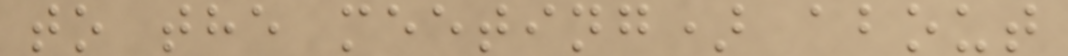to the meeting) about
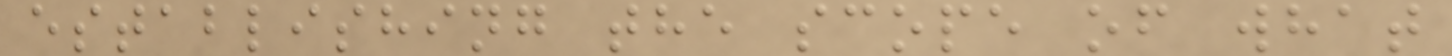establishing the scope of what
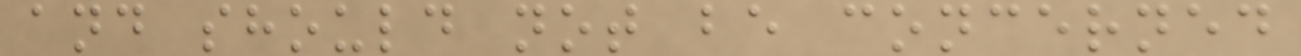and should not be concerned
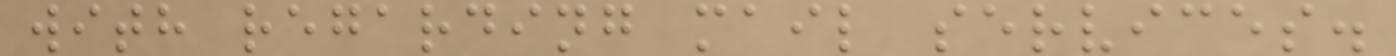with regarding mail services.
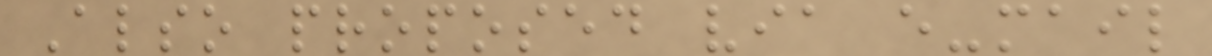Also proposed via e-mail
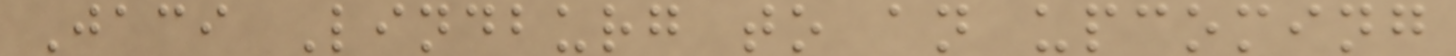Jaci Lindburg to an upcoming
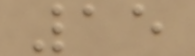15
